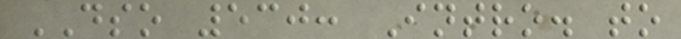DSO 530: Intro. to
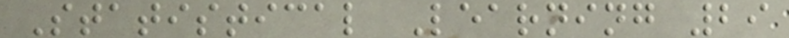Statistical Learning 29
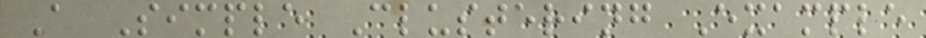A Simple Clustering Example
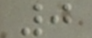0
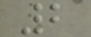2
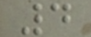4
